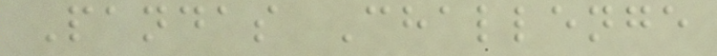Pandas Challenge
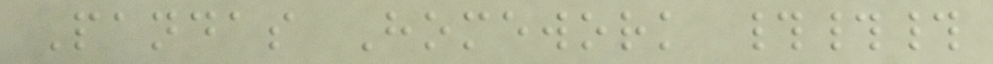Pandas Homework ###
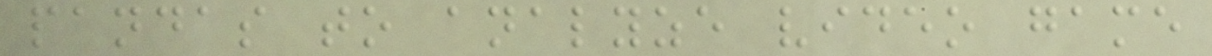pandas to analyze video game
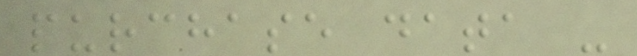purchase data -
